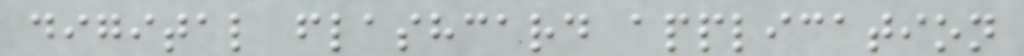digital flashcard application
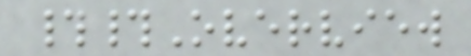##Overview
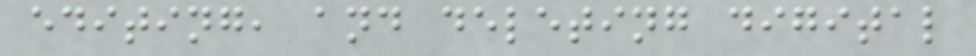editing, and deleting digital
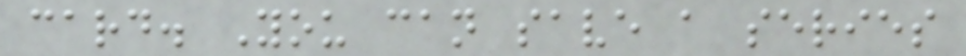card. You can save a series
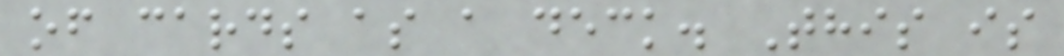of cards as a deck. This is
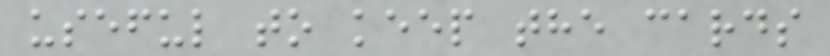useful to keep the cards
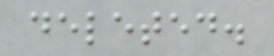deleted.
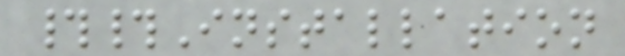##Installation
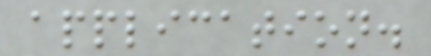application.
